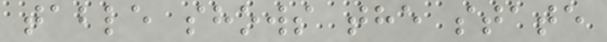table shows the state
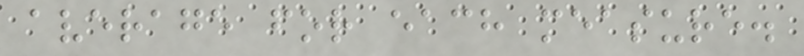average for each measure.
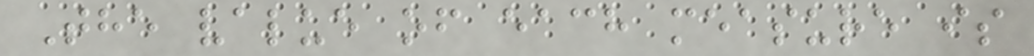The value of each measure is
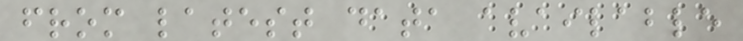from latest data available
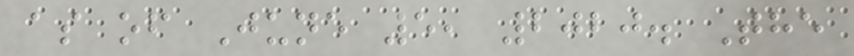as of June 5, 2020. The
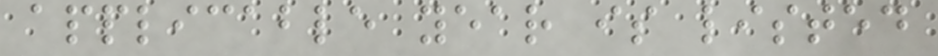applicable year is listed
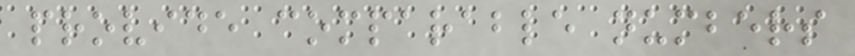provide comparable numbers
